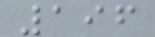196
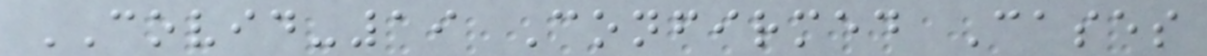COVID-19 Confirmed Cases
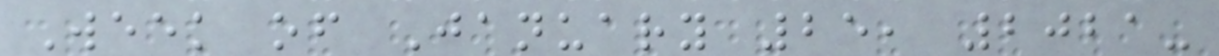Week of January 25, 2021-
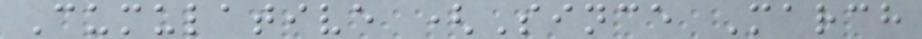Cumulative (Since March
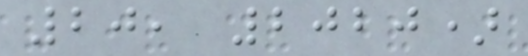20, 2020)
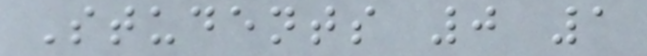Students 0 1
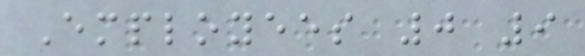Employees 0 9
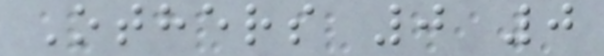Others 0 0
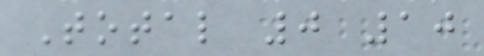Total 0 10
